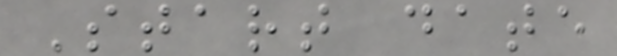Start date
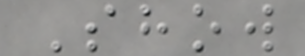Show
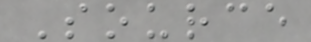Source
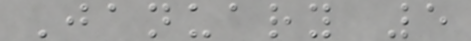January 5
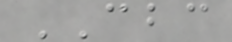CBC
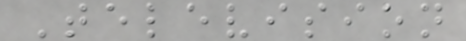Television
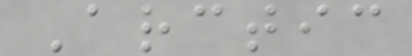Arctic
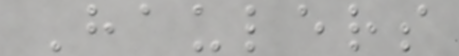Haulers
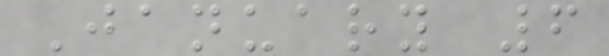January 6
